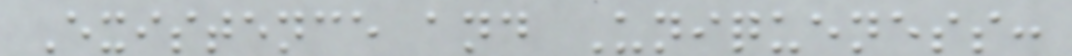Existence and Uniqueness:
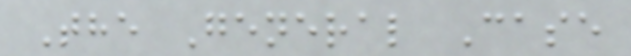The General Case
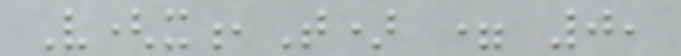V(x,T) = 0,
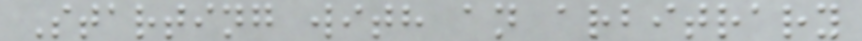Starting with an arbitrary
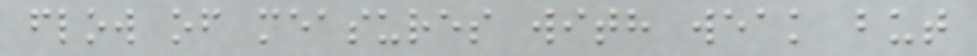flow of measures with weak but
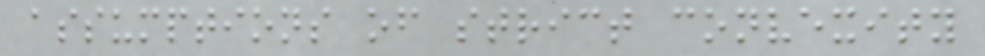assumptions of strict convexity
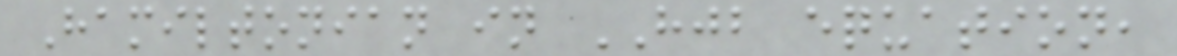Hamiltonian in HJB equation,
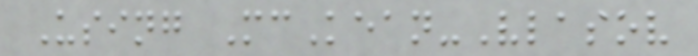Using McKean-Vlasov
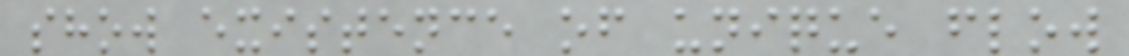show existence of unique flow
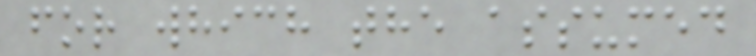for which the assumed
